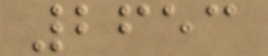2653
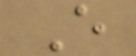E
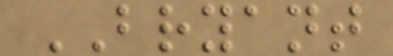BRYANT
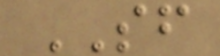SF
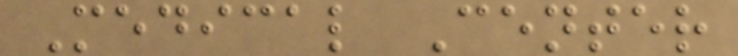Medical Center
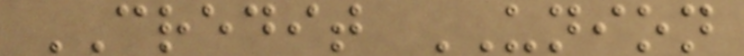CREDIT UNION
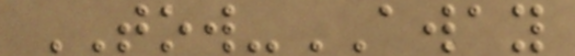TOW-AWAY
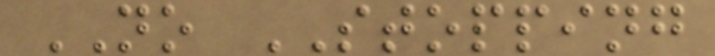NO STOPPING
